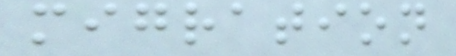migration
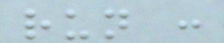run :
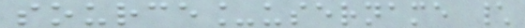source_username \
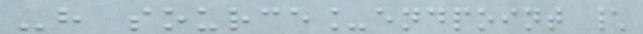-h source_endpoint \
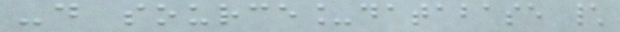-d source_database \
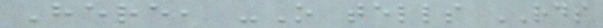Here, -O tells RDS
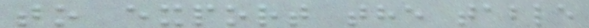to export the table
